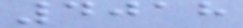4018
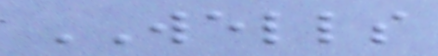WELLS
